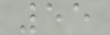55
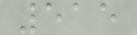515
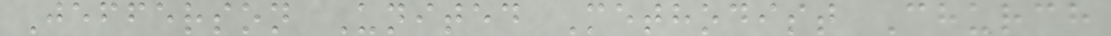Jefferson United Methodist Church
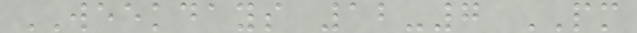WEEKDAYS 12-7 PM
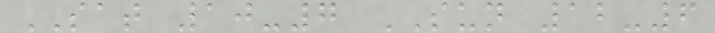SAT 10-7 SUN 12-6
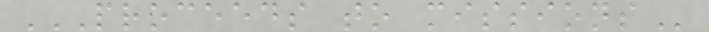PROCEEDS TO MISSIONS
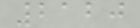2120
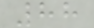88
